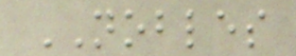NOBLES
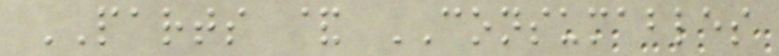PARTS & CONSUMABLES
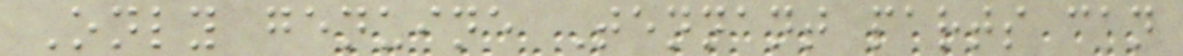Only genuine Tennant parts can
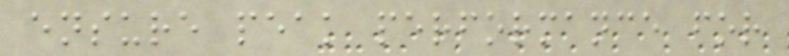ensure peak performance for
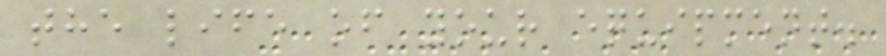the life of your equipment.
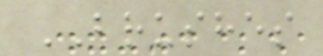BRUSHES
